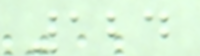124
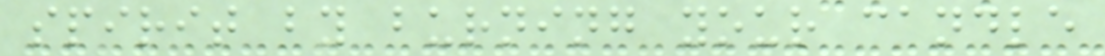spirit by burning your candle
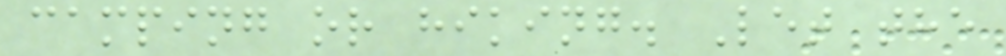camping or hiking. Let the
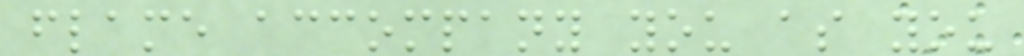flame accompany you as you
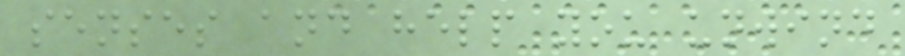senses and help you unwind
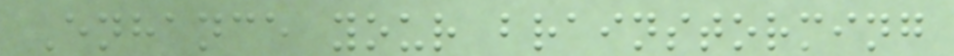Enhance your brainstorming
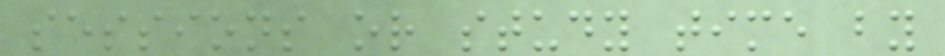sessions or study time by
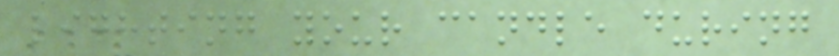lighting your candle during
